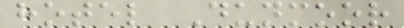hotel Dunmoor
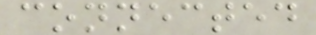connected
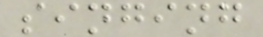singing
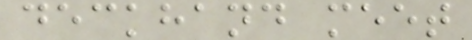deckhand meet
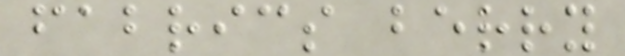fabrics berry
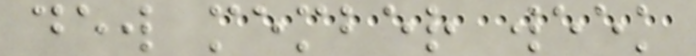dew member week
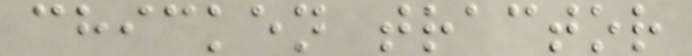chicken tractor
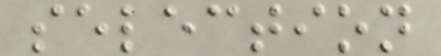selection
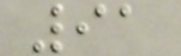91
